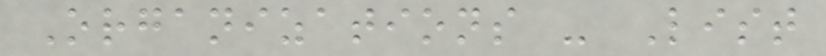Organizations - List
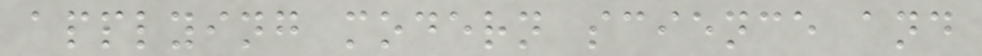applying modern science and
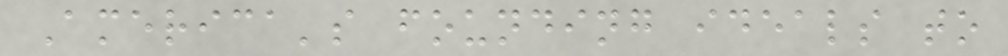America's founding ideals to
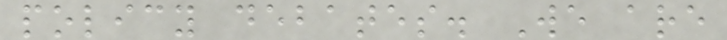policy debates. We are
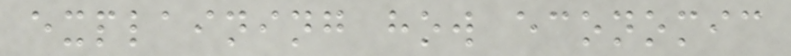explaining how economic
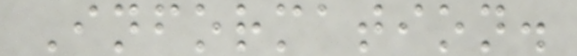Information.
